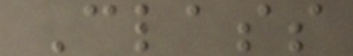Class
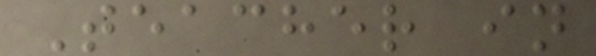Teacher in
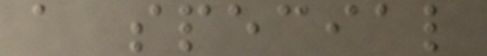a special
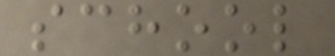school
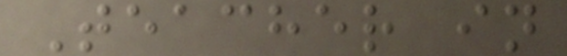Teacher in
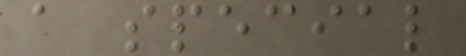a special
